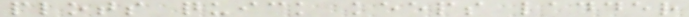plots quick keeps ladder
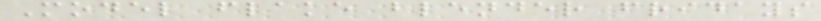Model flake blender fridays
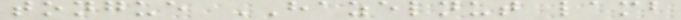tongue HAZELNUT lamb
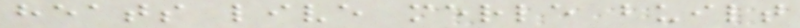heats live merle built
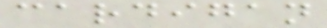cardigan
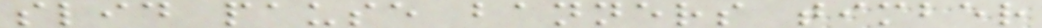slid pause banners timber
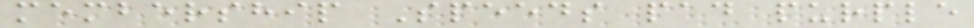membership Speeds pad purple
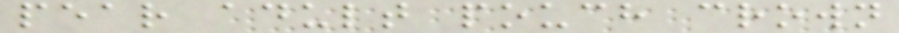pear adult pouch crown
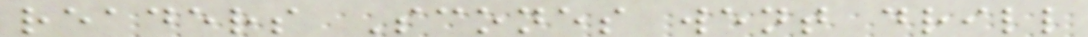readers Scones went drill
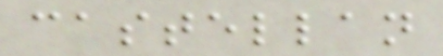castellan
